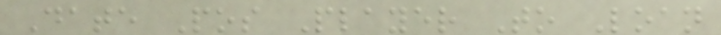Date Pos Player To Loan
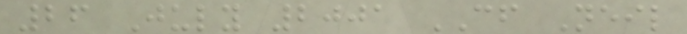26 July 2001 CF Neil
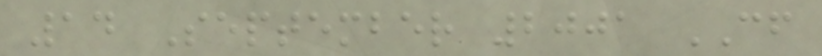14 September 2001 CF
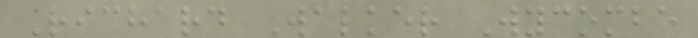Richard Walker Wycombe
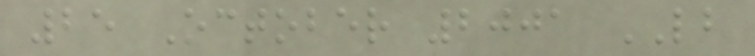25 October 2001 LB
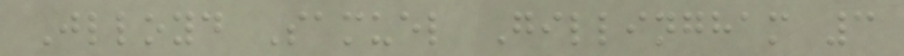Jlloyd Samuel Gillingham 3
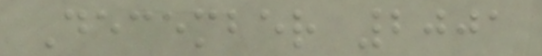December 2001
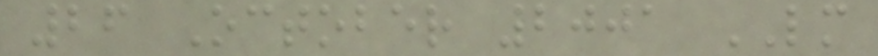26 October 2001 LM
